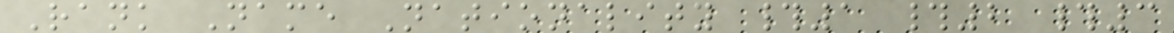Rank Name Nationality #1 #2 #3
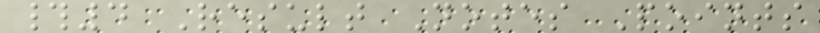#4 Result Notes Points
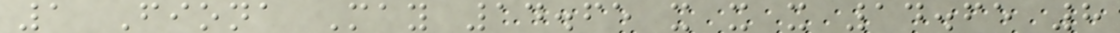1 Fiona May 14.65 x x x 14.65 8
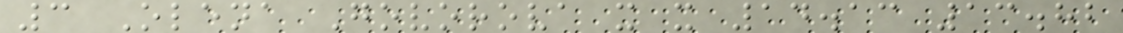3 Olena Govorova x x 14.13 13.82
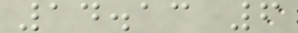14.13 6
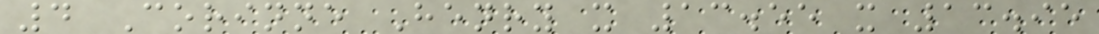4 Corinne Henry x 13.55 x 13.95
